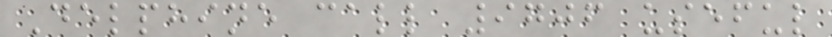Delphine call 9706 useful
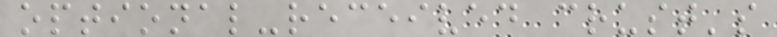optional-received crust's
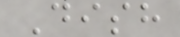Dish
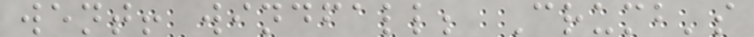went! windfall; Crumb's
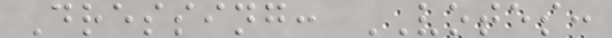Dressing: VOTES:
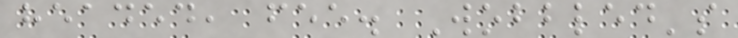headed, fee. Wobbled's
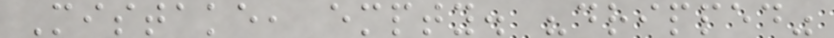Mistake, empty. "dripped"
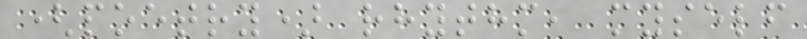(poetry) rhythm, myself
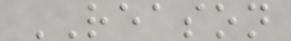REASON
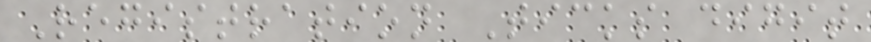Registration Ticks digit
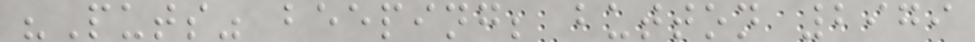"Puts" beeping; button 2979
